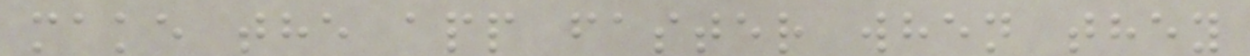make the app faster when they
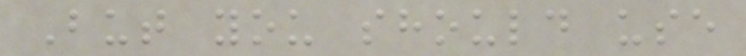But you should use
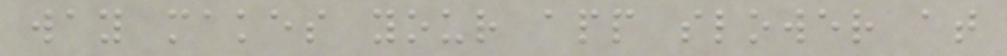way makes your app slower at
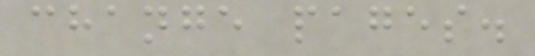change pages.
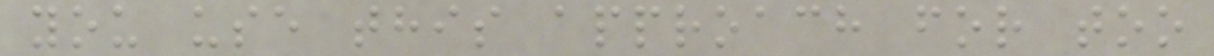you use this approach for too
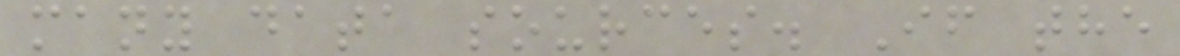many data sources. If the
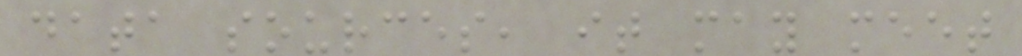data sources, it may meet
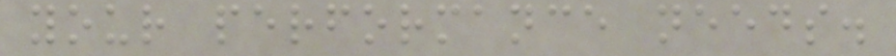your performance needs.
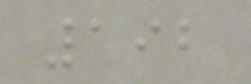192
